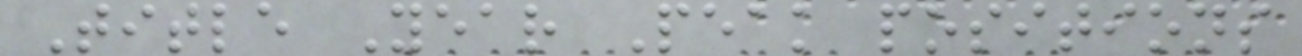Title Year Peak positions
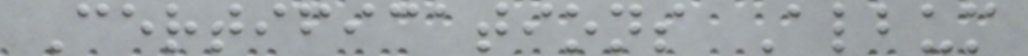Certifications Album
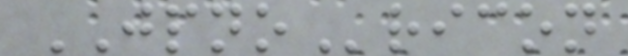JPNOricon
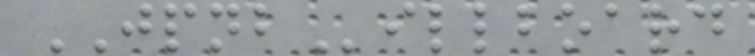JPNBillboard
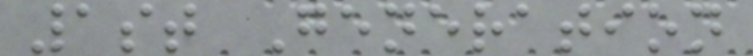1st Generation
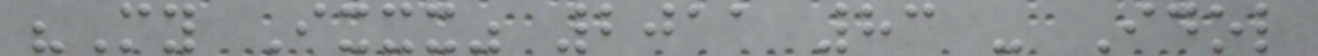"My Ixxx" 2011 83 - Idol
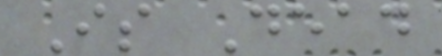Is Dead
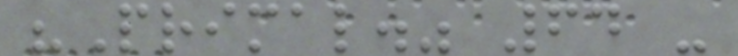"Primal." 64 -
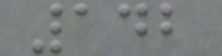142
